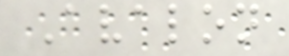Avalon
